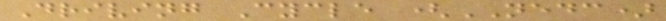Driving Cycle (NEDC)
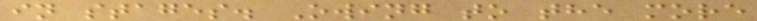in stages. Owing to the more
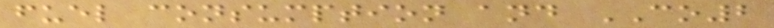fuel consumption and CO2
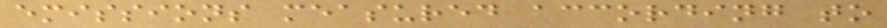emissions measured according to
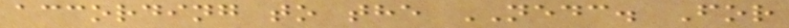according to the NEDC. For
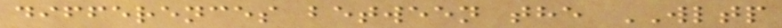differences between the WLTP
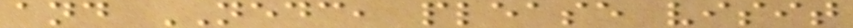and NEDC, please visit
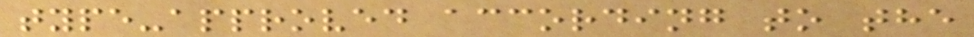type-approved according to the
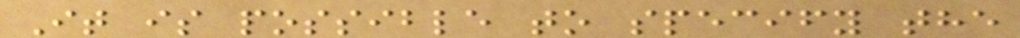It is possible to specify the
